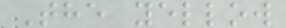The yellow
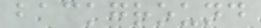background
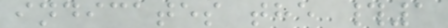indicates the #1
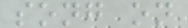song on
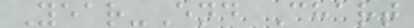Year-End Chart
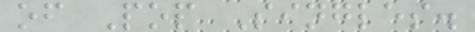of Pop Singles.
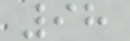98
